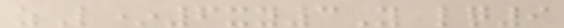zL*6xy3Y lq9
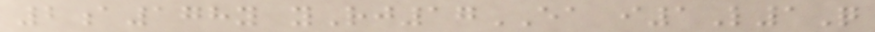2a178y yRj17EA i1L1Q
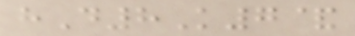hD8K7&
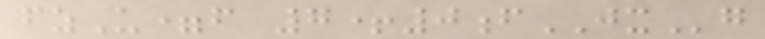fzU=f 7+0fJXg
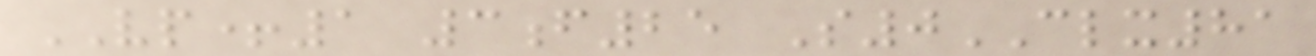VP+1 3f25 S0CLX81
